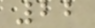22
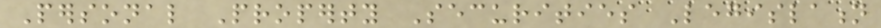Personal Property Securities Legislation
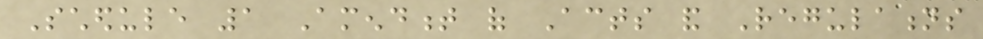Schedule 1 Amendment of Acts and Regulations
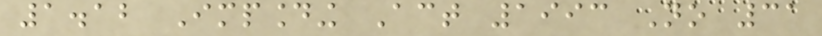1.12 Impounding Act 1993 No 31
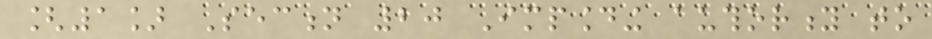[1] Section 20 Impounding authority to
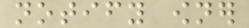notify owner
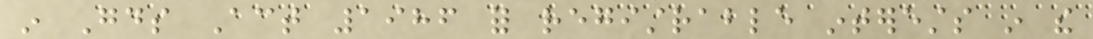in Goods Act 1986 for registrable interests in the
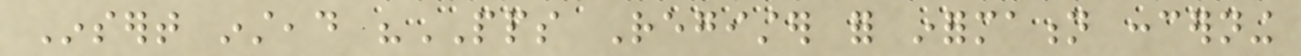Insert instead "PPS Register for information concerning
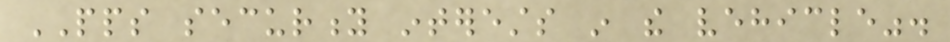PPS security interests in the vehicle".
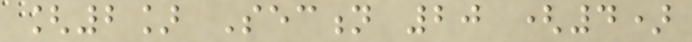[2] Section 20 (4)
